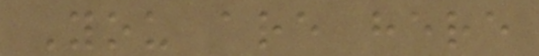You are here
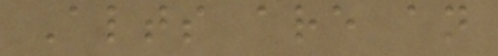Alts are an
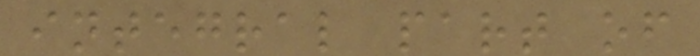integral part of
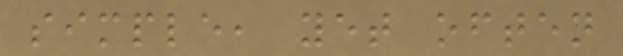simple, yet often
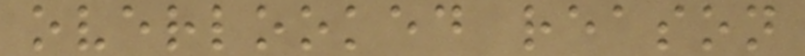overlooked reason
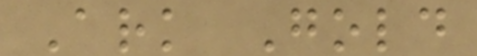Ark Gold
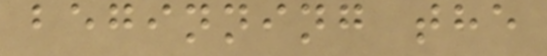beginning the
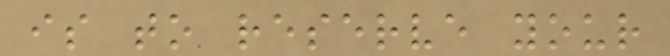is to reserve your
